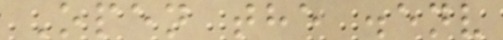Open the .env
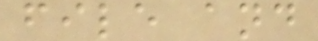file and
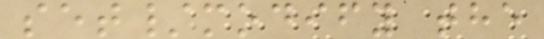set/modify the
